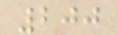200
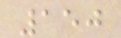150
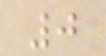0
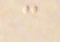c
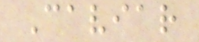Caviar
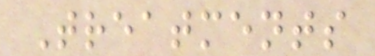Treatments
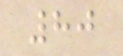80
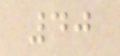40
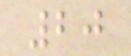20
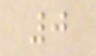0
